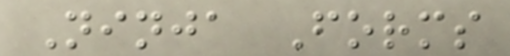Ninja Forms
